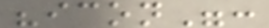"icon":
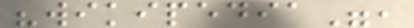"wikipedia",
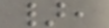},
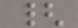{
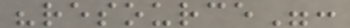"resource":
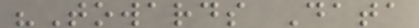"Towards Data
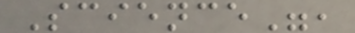Science",
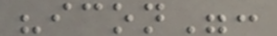"icon":
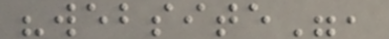"website",
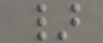}
